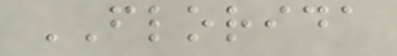FLORIDA
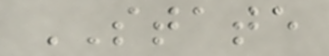STATE
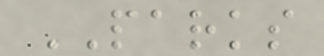PARKS
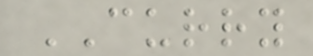CURRY
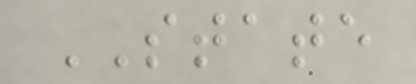STATE
